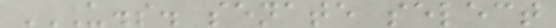U.S. SENATE SELECT
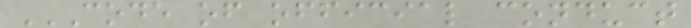CODE OF OFFICIAL CONDUCT
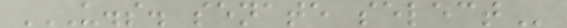U.S. SENATE SELECT
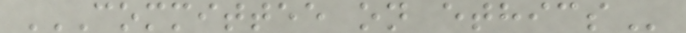COMMITTEE ON ETHICS
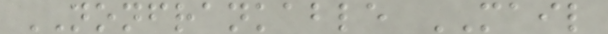NONFRANKABLE MAIL
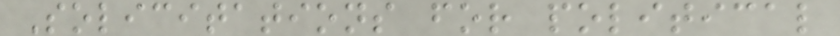Solicitations for political
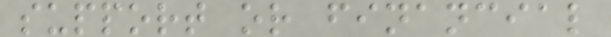support or financial
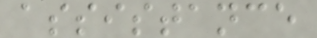assistance
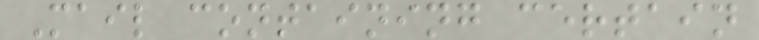Mail containing certain
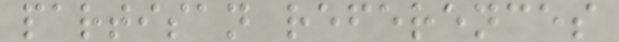partisan references
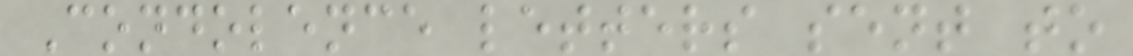Condolence letters sent to
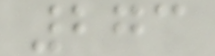273
